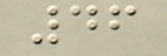46
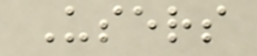Users
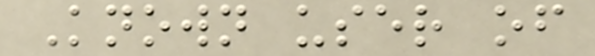Known user of
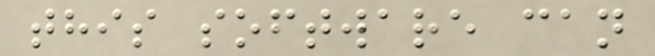this software can
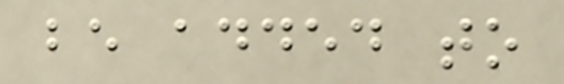be added to
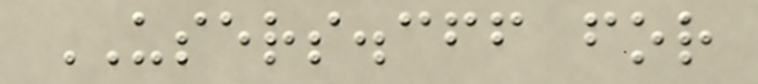USERS.cff for
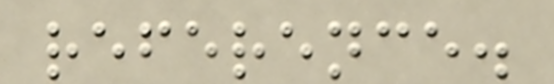reference.
